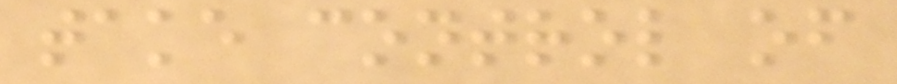take control of
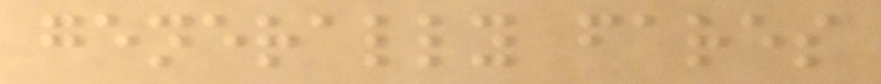generally fares
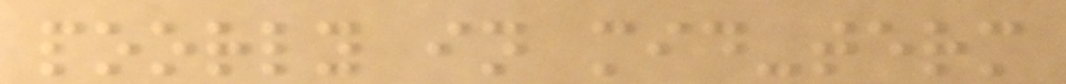poorly in mid-term
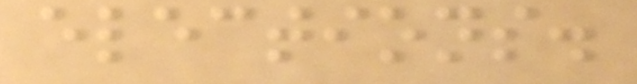elections.
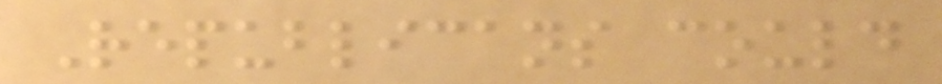Republicans could
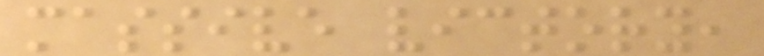massive victory,
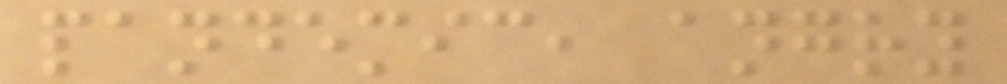pandemic, angry
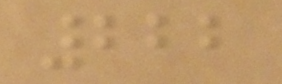222
